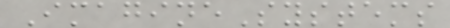ImagineSystems
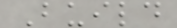Build
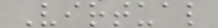Virtual
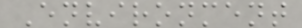Environment
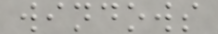windows
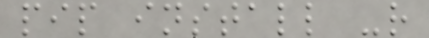pip install -r
